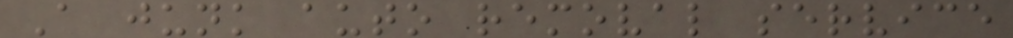A junk auto removal service
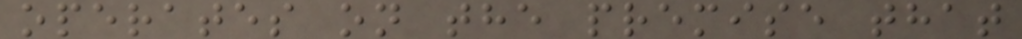operates on the premise that
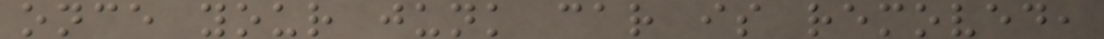once your junk car is removed,
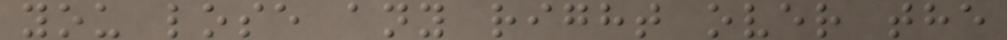you lose any right over the
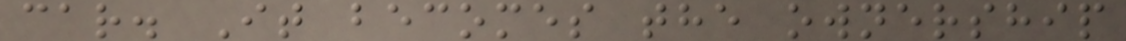car. It becomes the ownership
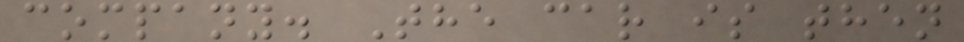company. The car is then
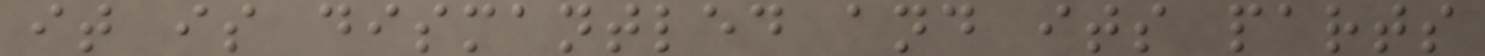it is dismantled and its parts
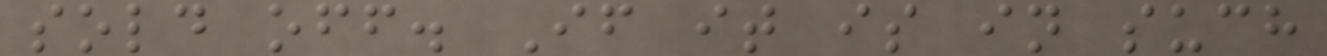sold off. If it is in such
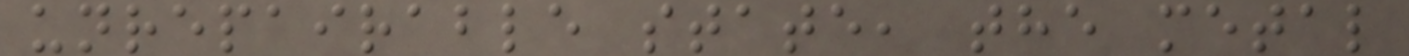unrepairable state, the metal
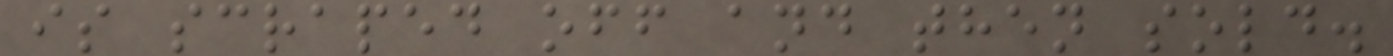is scraped off and then sold.
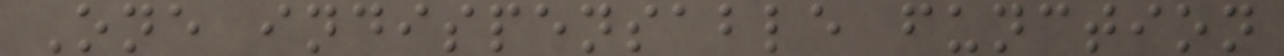One indispensable function
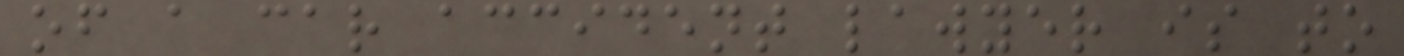of a car accident lawyer is to
